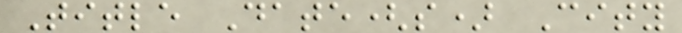Title Date(s) City
